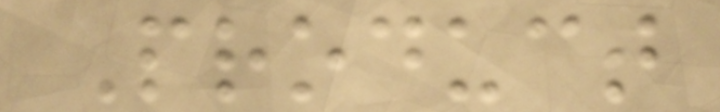Product
